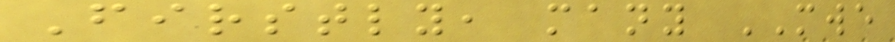Firstly, many MWE
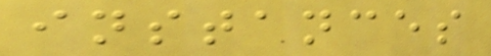instances
